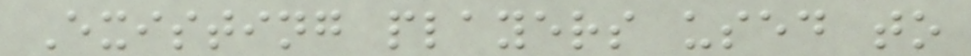Existing players used to
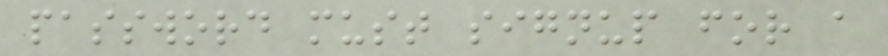password must signup for a
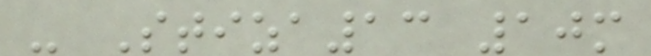- Stiza13 10m
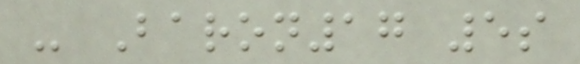- Baron17 5s
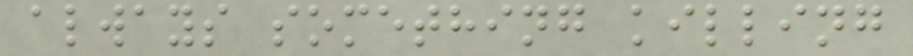always something killing
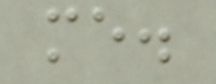me.
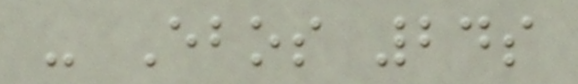- Ebos 24s
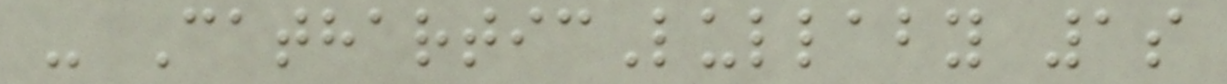- CatharticLullaby 1s
